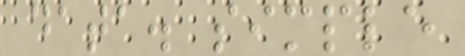data. simple
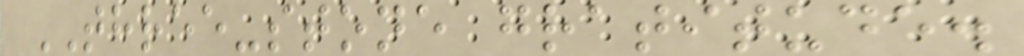THREE-stone gratitude.
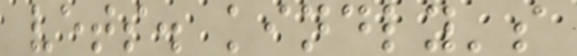vets. kindly's
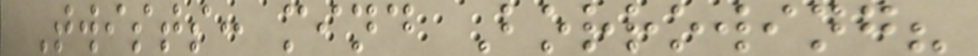Twists: mind Borrowing?
